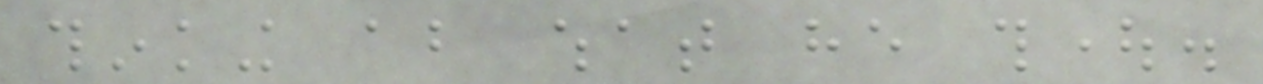thinking about what he thought.
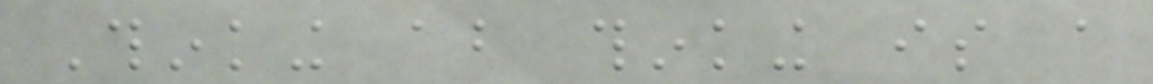Thinking about thinking is a
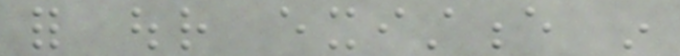for our existence in
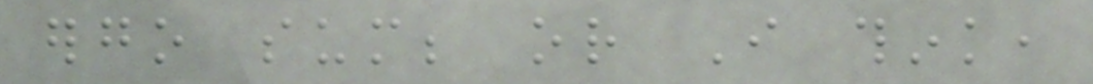ergo sum; or I think,
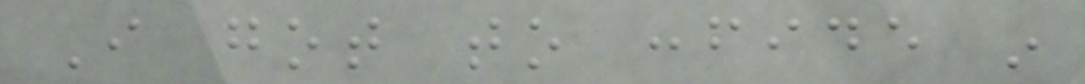I got to confide in
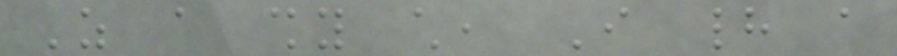As a shy child, I had a
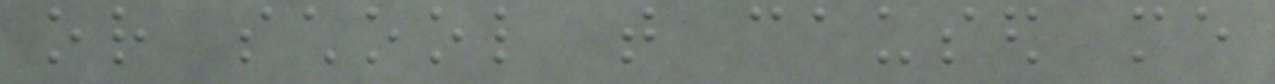or school that caused me
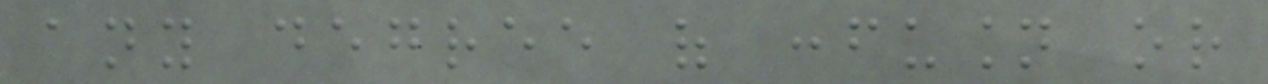any degree of confusion or
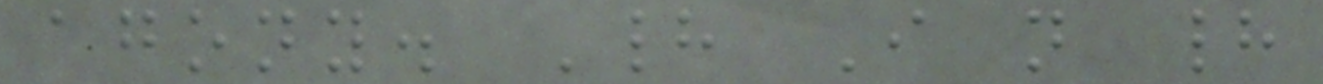agony. Had I not had
